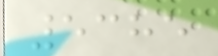5385
